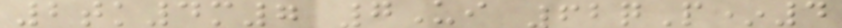2tk4m7 7Ui 62qP*4
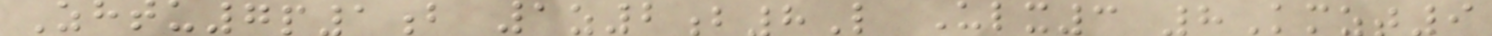Zhtu7p1b 1z2b8L Ulx3 8Kmzt9
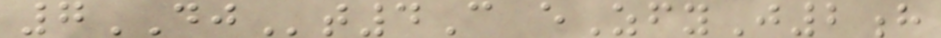7DJt4C eZfyJ2h
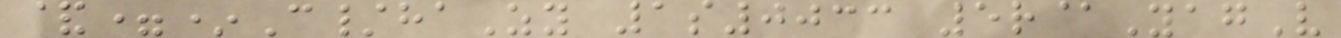&=*C/haZy 1s0033 5r@YagV
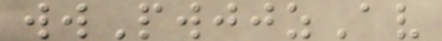wwPwjjzAv
